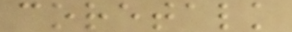coretalk
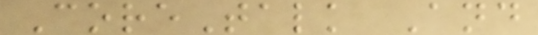CoreTalk And
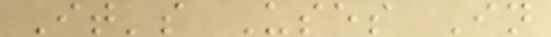It's Uses In
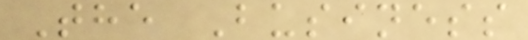The Business
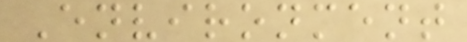Environment
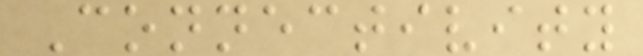Connectivity
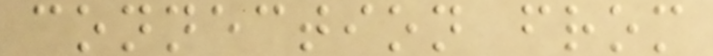connection from
